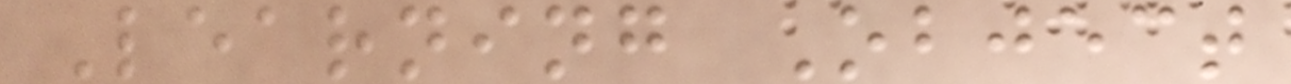Learning Object
